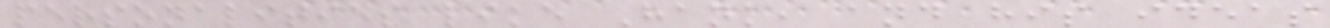personalities like Hank, and his ideas
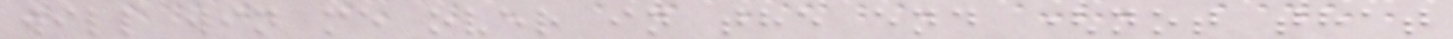will win me over in the end (not that
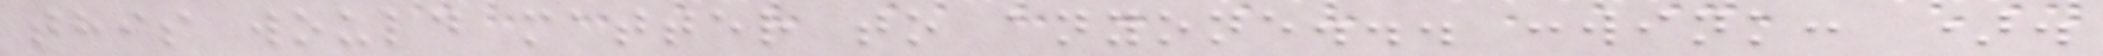this would matter to anyone... :wink: ).
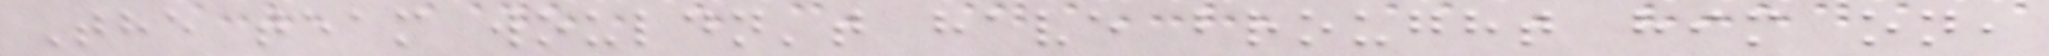The team wouldn't have brought him on,
